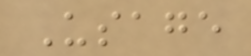Usage
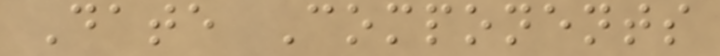Date Components
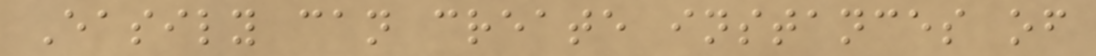Easily can create instances of
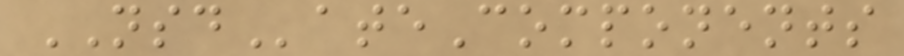NSDateComponents
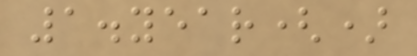1.year()
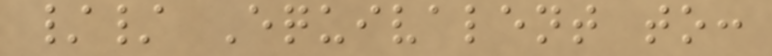// Equivalent to:
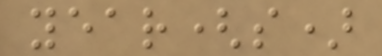year(s)
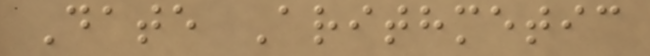Date Arithmetic
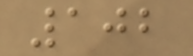102
